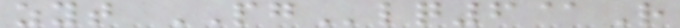zyt PGlq6@R
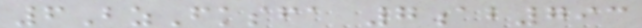6BzFksfa 7ab793
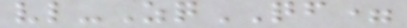vl-ZqQF=
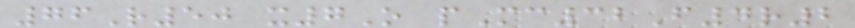76R50 x7O pMc32F4r2
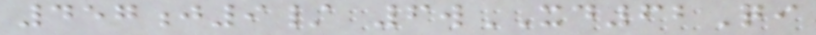457j9/ 6wXD62Qi
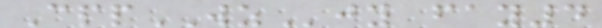CppWZjy fay4
